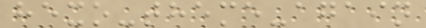hexo-theme-again
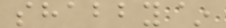shabby~
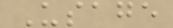Usage
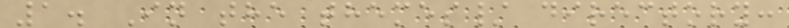1. In the themes/ directory:
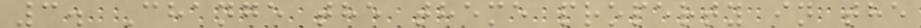3. Change the theme property in the
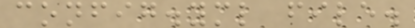config.yml file.
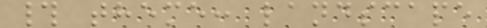# theme: landscape
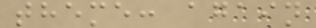theme: again
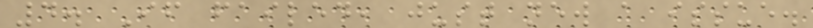4. If failed, just new a issue.
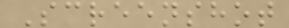Screenshot
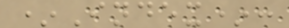*Index*:
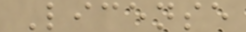License
